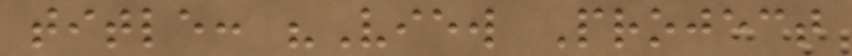title: "View Project
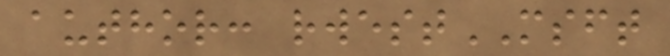author: rwestMSFT
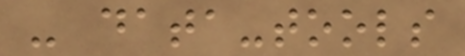- data-tools
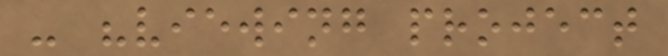- "viewing project
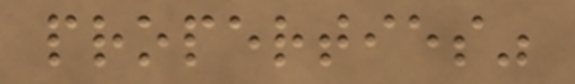properties"
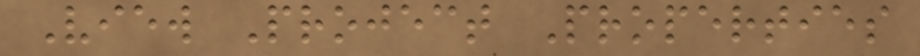View Project Properties
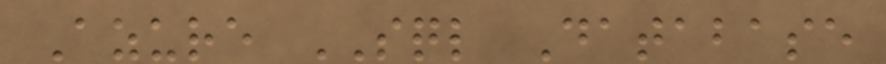Azure SQL Database
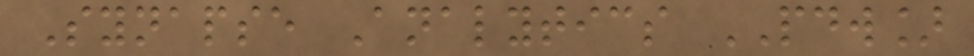Synapse Analytics PDW]
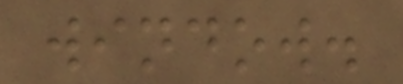window.
